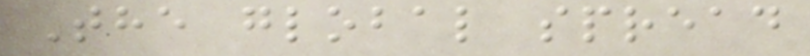The global spread
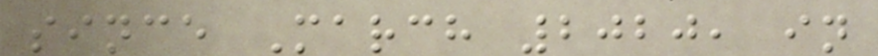since March 2020, in
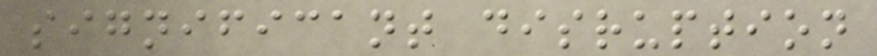significant disruption
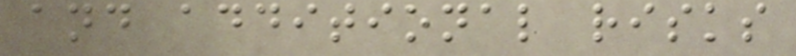and additional risks
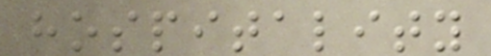hospitality
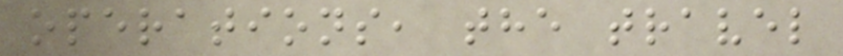operations, the travel
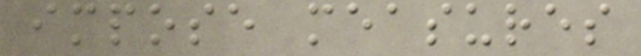impose measures
